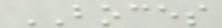BOCES
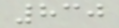830
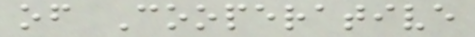of Cooperative
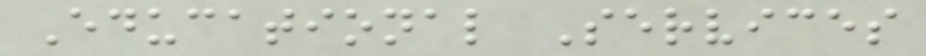Educational Services
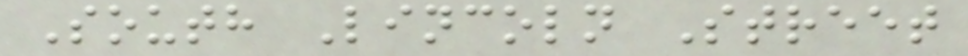South Lincoln Street
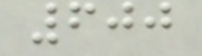600
